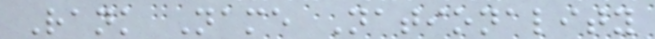Rank Name Nationality
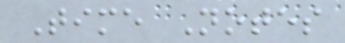Time Notes
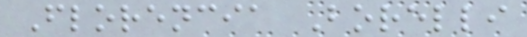Florencia Borelli
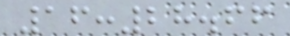16:28.66
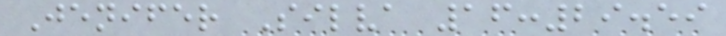Jenifer Silva 16:29.59
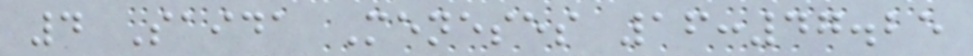4 Saida Meneses 16:47.25
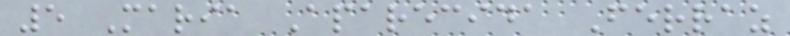5 Maria Aparecida Ferraz
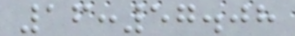16:57.08
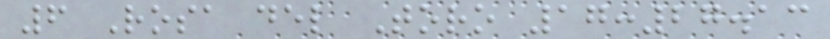6 Rosa del Toro 17:27.13
